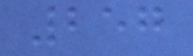257
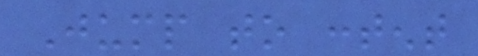Jump to content
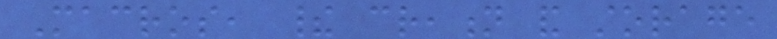Macros, their creation and storage
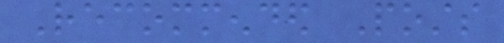Recommended Posts
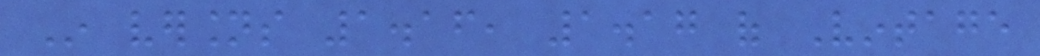In versions 1.16, 1.17 of Vintage
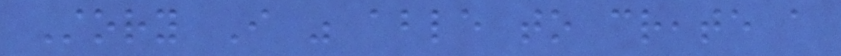Story I was able to create a
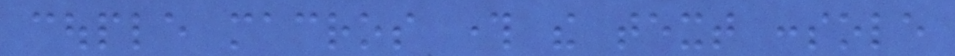couple macros through the text console
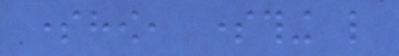somehow, something like
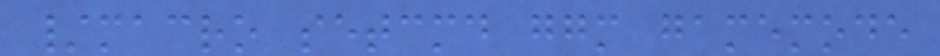/macro setcmd ggm gamemode
